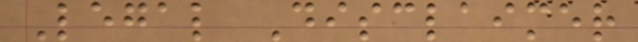Legal Disclaimer
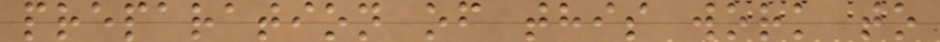preparation of this work to
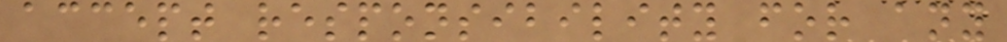accept responsibility for any
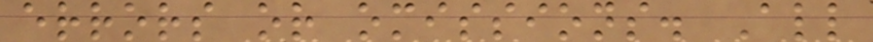errors or omissions. All
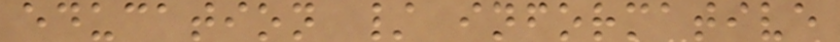education / informative
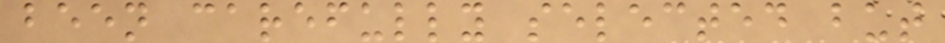been carefully selected but
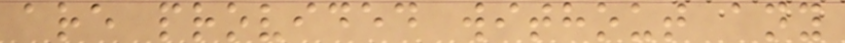are provided without any
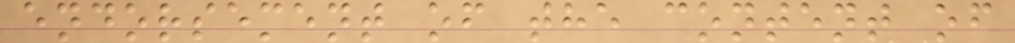endorsement of the content of
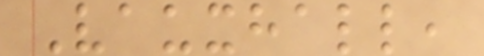Vauxhall,
